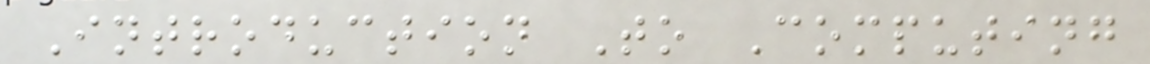Introduction To Computing
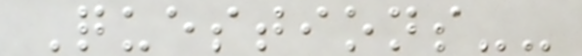Questions--
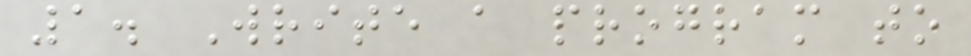1. Write a program to
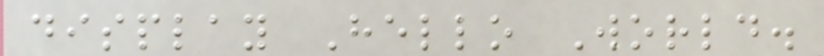display Hello World.
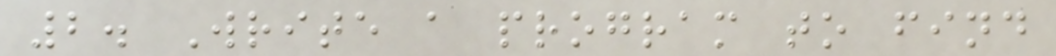2. Write a program to find
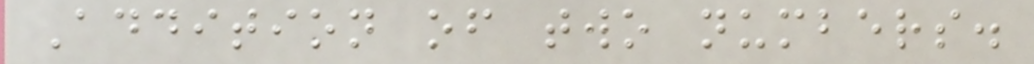Addition of two numbers.
